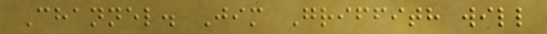Channel. Jim Griffith will
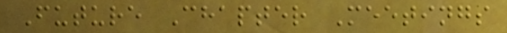Future Chapter Meetings
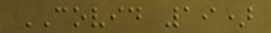COVID 19)
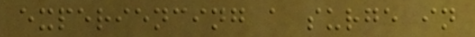experiencing a surge in
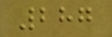287
